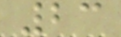23
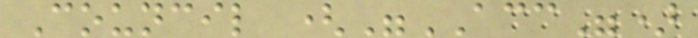Council ("ACC")
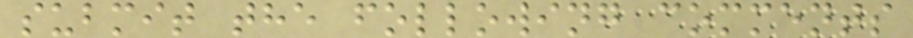submit the following comments
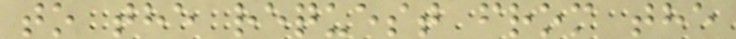to the request from the
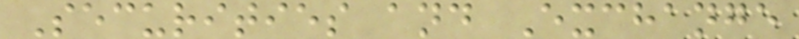Securities and Exchange
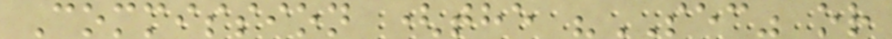Commission (the "SEC" or
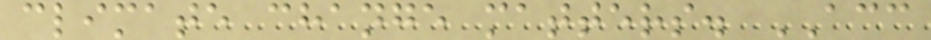climate change matters. ACC
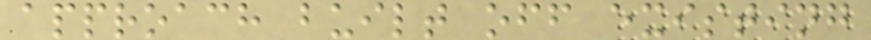approach built off existing
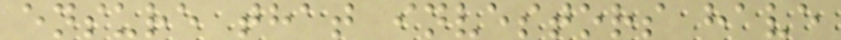ensure that investors have
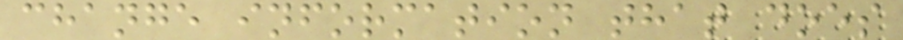change information that does
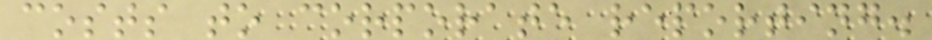costs to corporate reporting.
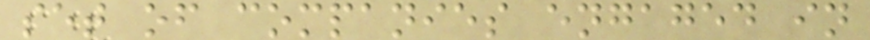set of companies engaged in
